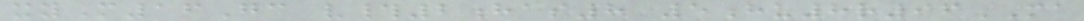xyM16Gc v#2has8 5hu8r96MA
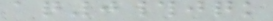aq0#jqk
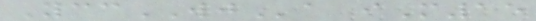YccWJa iM15
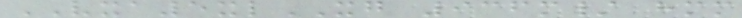VXA5xlXG 936m/ hmm
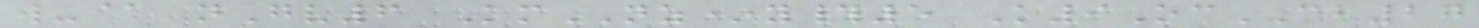w-@ nGv6 KmNZ*y#5 K9OcCB27
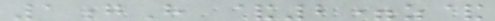1gH &2=z&
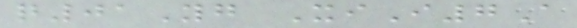q01Yg XiI7A
